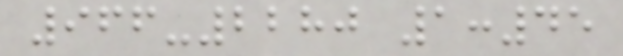966-2280 1:45
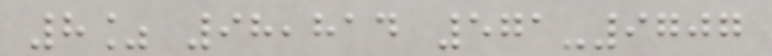8% 98,814 571-9707
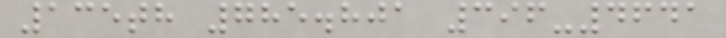135th 785.801 396-4641
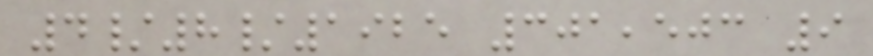4/8/1925 301,503 9
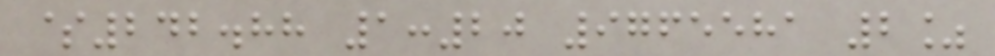$242.88 1:20 9765581 2%
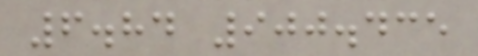6.84 900.435
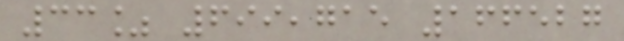33% 699,715 166527
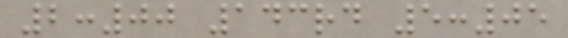2:00 143rd 5:05
